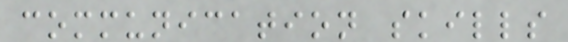communication skills
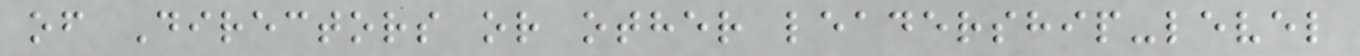of Directors or other leadership-level
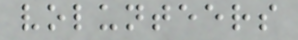volunteers
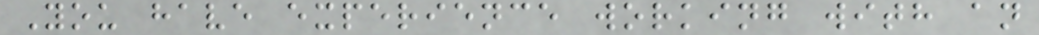You have experience working with an
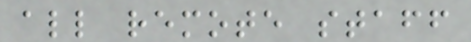all remote staff
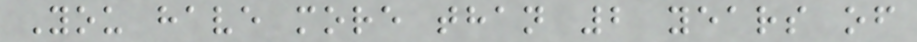You have more than 2 years of
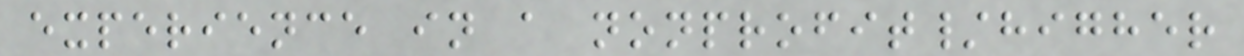experience in a nonprofit/higher
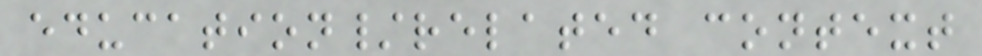education/related context
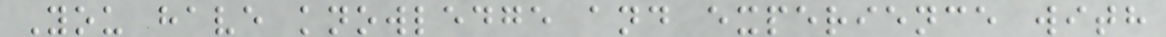You have knowledge and experience with
